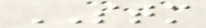STM
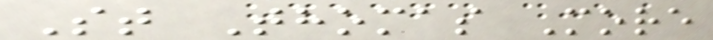St Thomas More
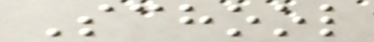School
